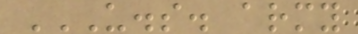U.S. ARMY
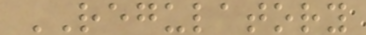REGULATORY
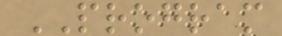PROGRAM
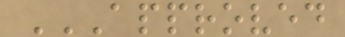APPROVED
